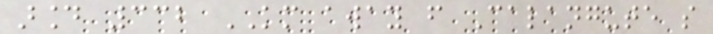around 332 KM away from Calangute so
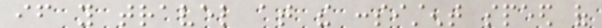if you travel at the consistent speed of
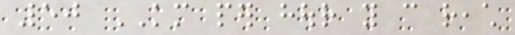50 KM per hour you can reach
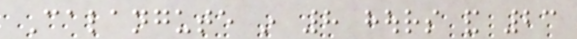Calangute in 8 hours and 23
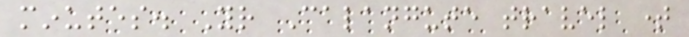minutes. Your Calangute travel time
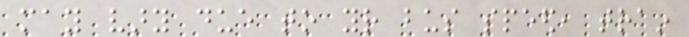may vary due to your bus speed, train
